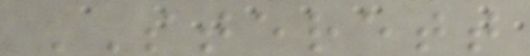STERETT
